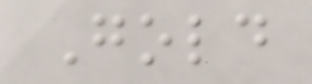Gold
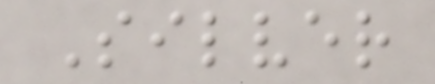Silver
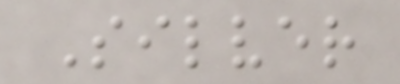Silver
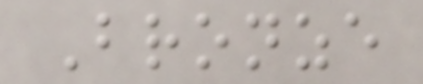Bronze
